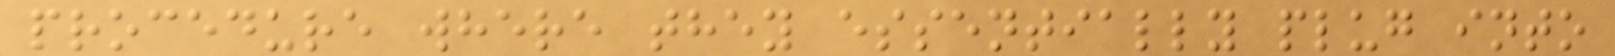procedure where they essentially plug into
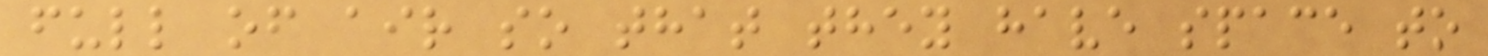full of air so that they have space to
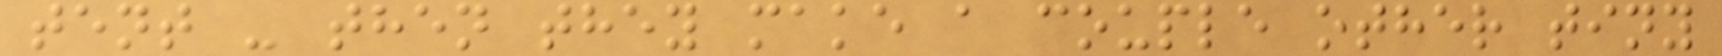tent - then they make a couple other tiny
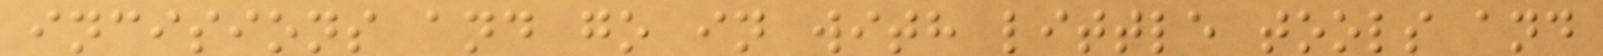incisions and go in with little tools and
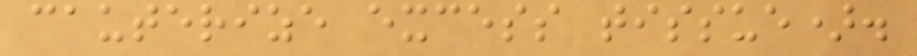cauterize excess tissue).
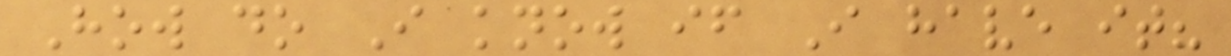How do I know if I have it?
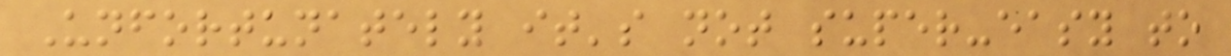Unfortunately it's not super-easy to
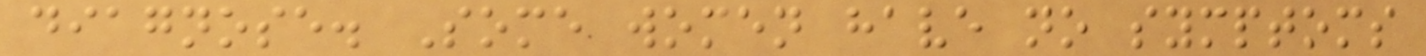diagnose. Some women have no symptoms
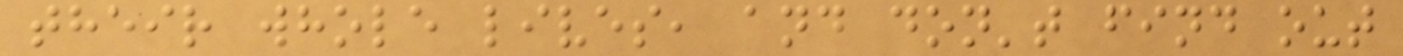their whole lives, and don't find out
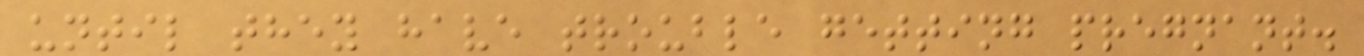until they have trouble getting pregnant.
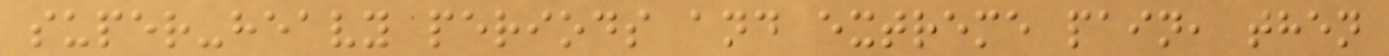super-heavy periods and extreme pain, then
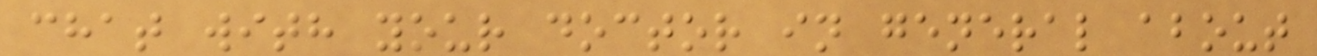chat with your doctor in general about
